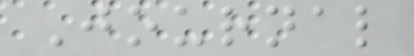Journal
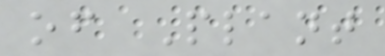of Plant
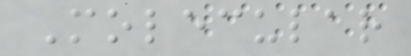Molecular
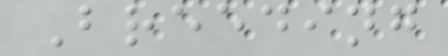Breeding
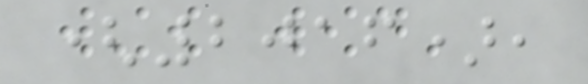(2016),
